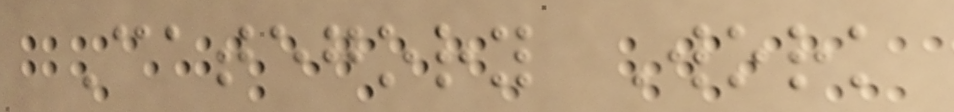Category Work
